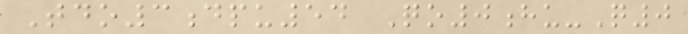Tdo3dpu54 Qo0hu-Q0
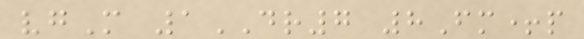vgM 1DR7 8Fm+p
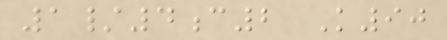1/4c2 K90
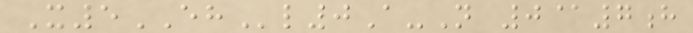X5EHl0A-N 0@7h
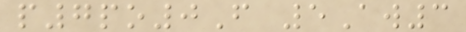p7po0F 5Aw3
